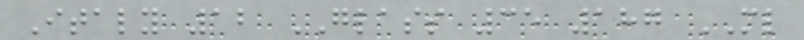Italy 12 GLASS 35 187 ML
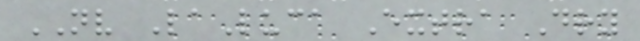NV LaLuca Extra Dry
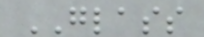GLASS
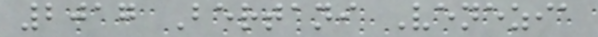2017 Bertani Venezia
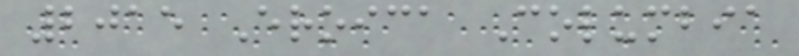2015 Eroica Columbia
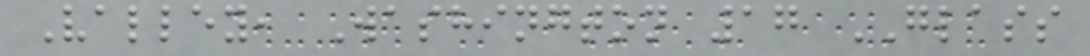Valley, Washington 17 GLASS
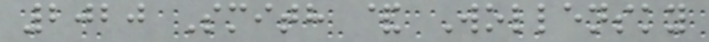2020 Smith & Wollensky
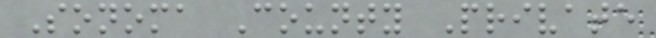Sonoma County Private
